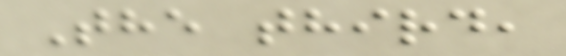The third,
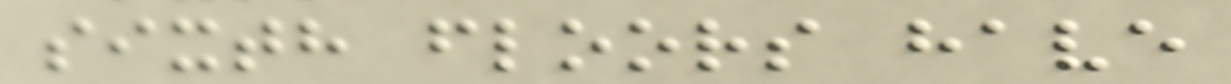sixth floors have
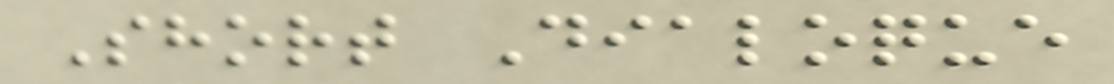Short Dialoque
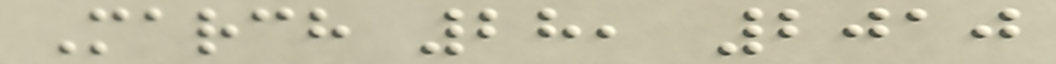March 28, 2010
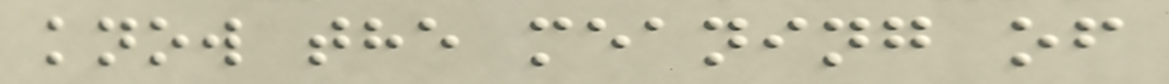know the meaning of
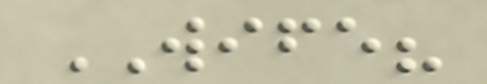WIFE?
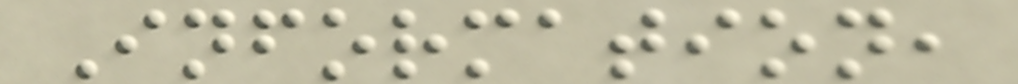Information,
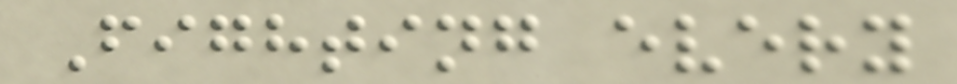Fighting every
